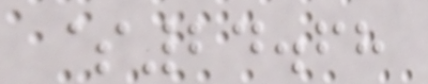$24.68
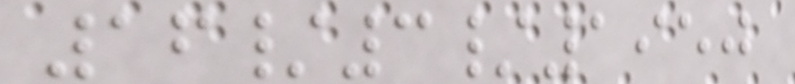16/3/1950
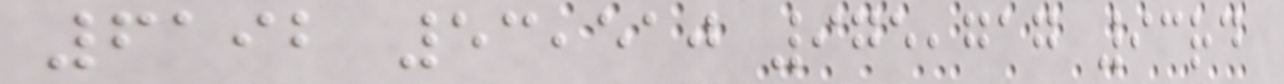6192 53,510 975,717 93rd
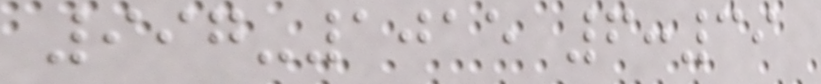997-1015 6:39
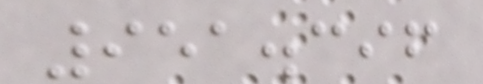951.396
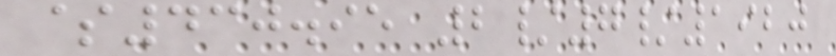$430.95 2/7/1920
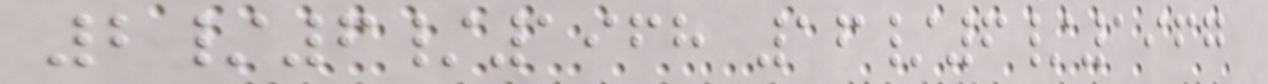2/6/1968 16/6/1967
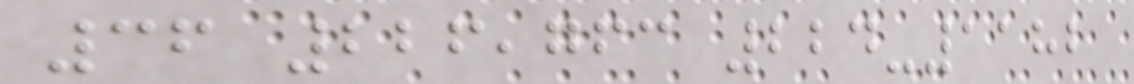36 226,763 224-1182
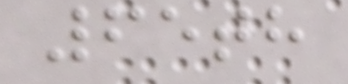65th
